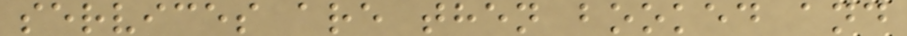services are then booked and
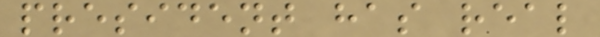president has real
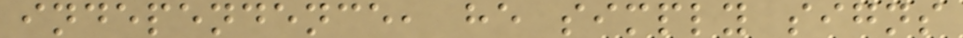independence, he simply signs
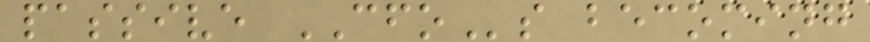passive CFOs becoming
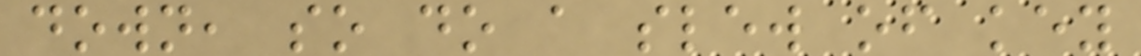down, so do a slew of key
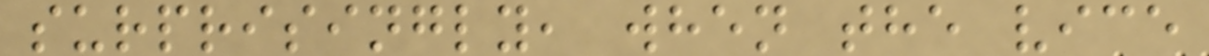surprisingly, when the vice
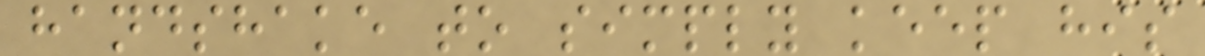handshake to simply keep his
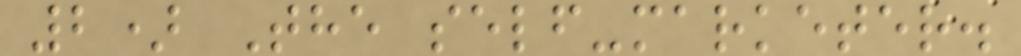2) The self-marketer.
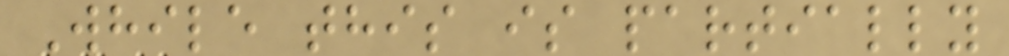While this is partially
